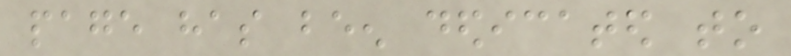page has been dedicated to
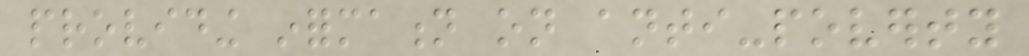providing information on anti-poverty
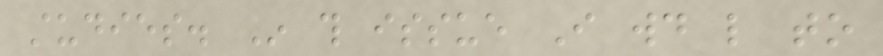studies. In this issue I would like to
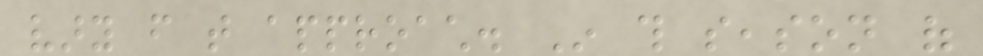vary from that approach. In this season of
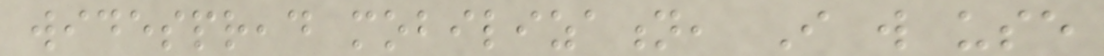widespread mobilization, I will use
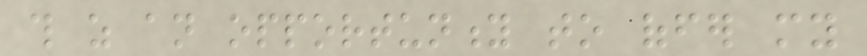this as an opportunity to offer my
